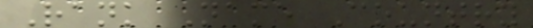Rank Name Country
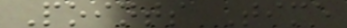Points Time
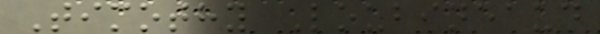Timothy Loubineaud
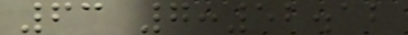63 7:52.12
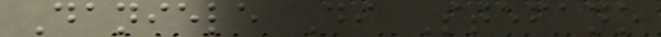Daniele Di Stefano
